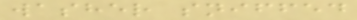washer sniffed
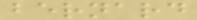bernard
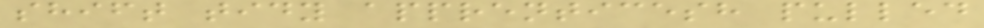shift tidy apprenticesh pulled
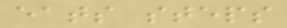eats steps
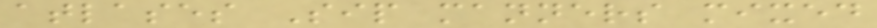atlases Sip manners mixed
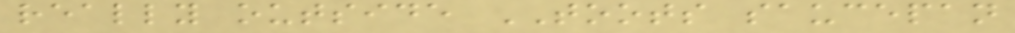really outside TOOTS saucepan
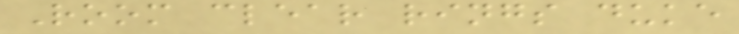Room clear rings duke
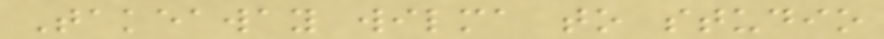Takeaway wilma to studio
